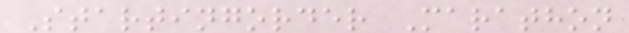Startingorder Marathon
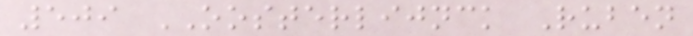509 OOSTERLIJNCK Ruben
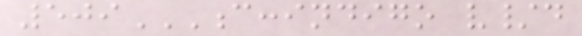509C:INDIGO V/D
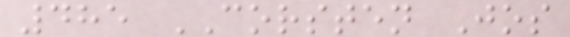485 CORSTEN Jos
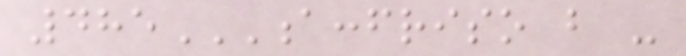485A:FRISO B -
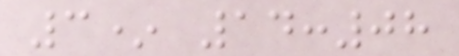3* 14:08
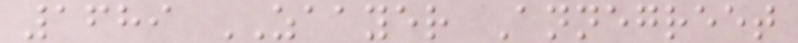1689 ZAAYER Annegreet
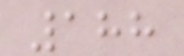188
